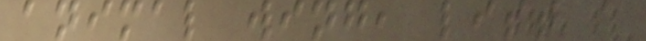animal wing, list a
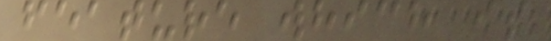feature which is
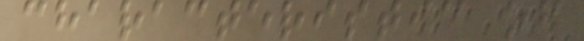characteristic of
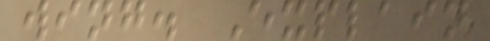wing. Explain
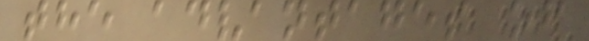the advantages of
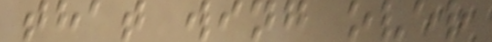that wing over
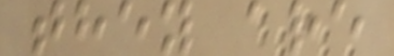they are
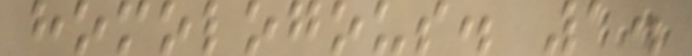homologous. 1.
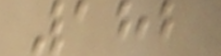182
